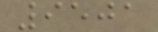9501
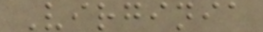Virginia
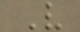V
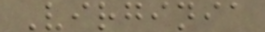Virginia
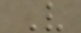V
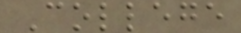College
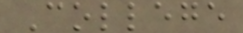College
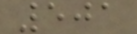501
